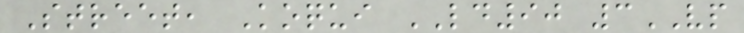Street, Koqui LD90 3VP
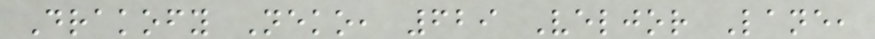Drakofy Neko, 629 Veljor Lane,
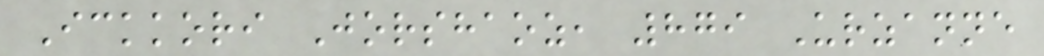Ickkori Jorshaoz, 879 Urzanne
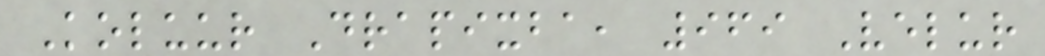Koluur Drapixba, 969 Velur
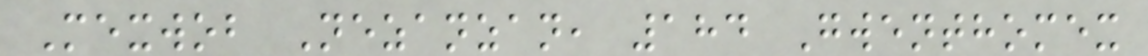Mexwob Nezanzan, 184 Gwenthomex
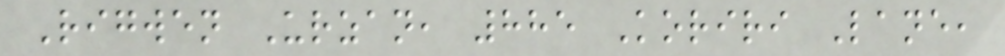Rigwen Urzan, 885 Koriri Lane,
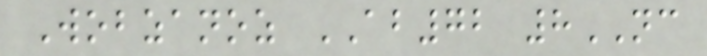Wobzanoz AB72 8NC
